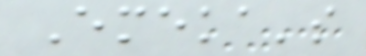Emeka's
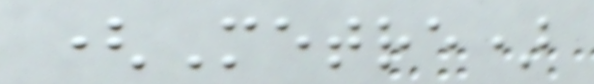(Metre)
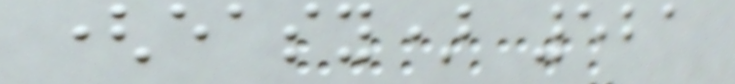(easy) 521
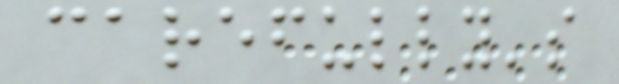carefully's
